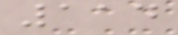114
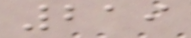219
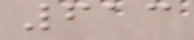613
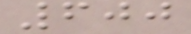600
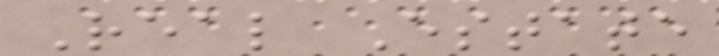Real Estate
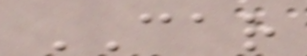CAR
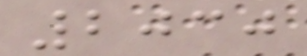2030
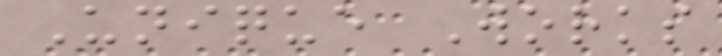Unique Works
